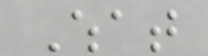What
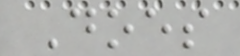Does
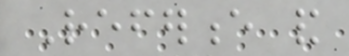Reference and
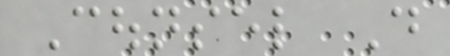Counsel Do
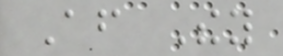After They
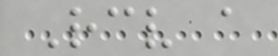Receive a
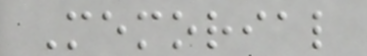Memorial
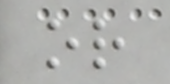or
